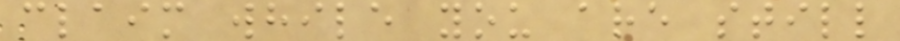claim while you are still
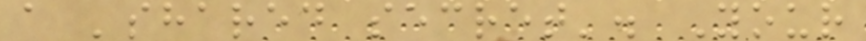a 'shared secret'. Your
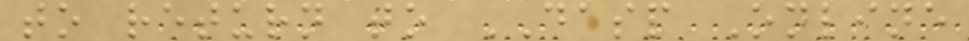to return to DASP Online
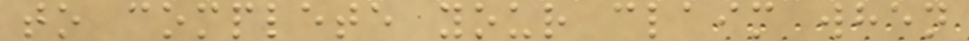to complete your claim when
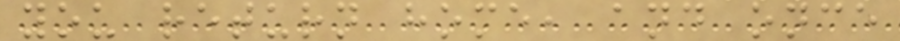you return home, and once
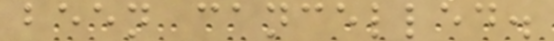been cancelled.
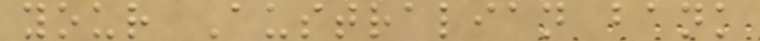your Australian bank
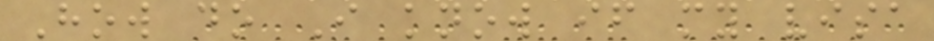How do I know if my visa
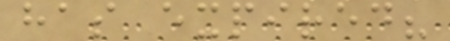has expired?
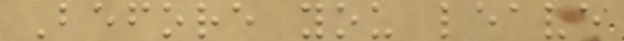Before you leave
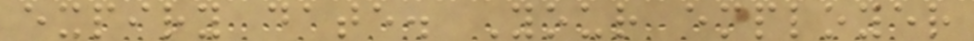expiry date. Your employer
